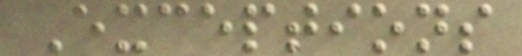Exceptions
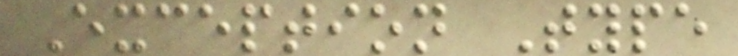Exception Type
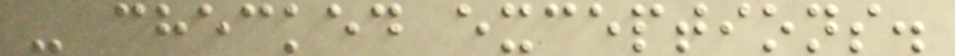- checked exceptions.
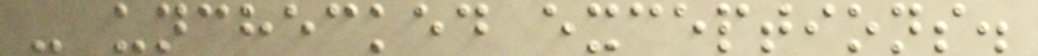- unchecked exceptions.
